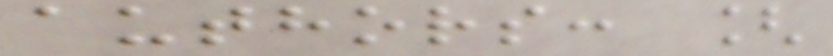authors: [
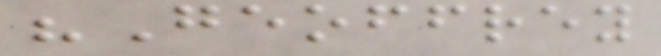"Geoffrey
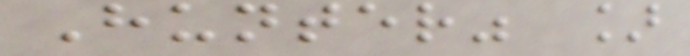Hunter" ]
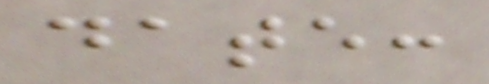date:
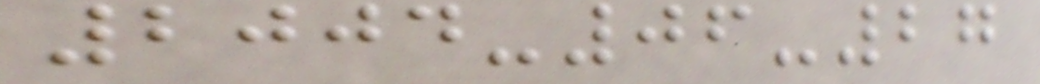2004-06-27
